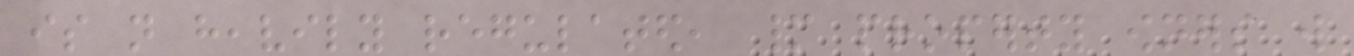is not heavily regulated, many property owners will
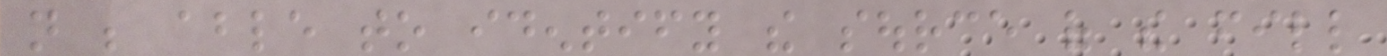not be able to identify the source of the fill
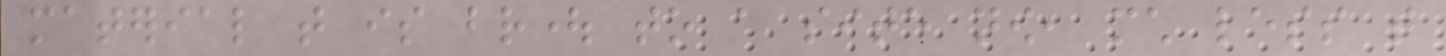material that is brought to a site now, much less that
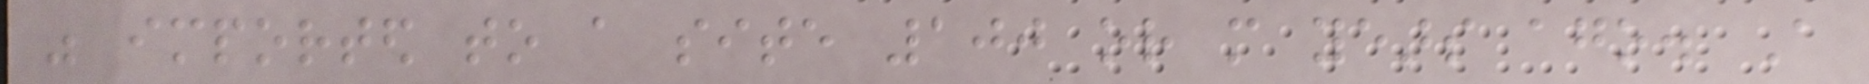was imported to a site 100 or more years ago. A
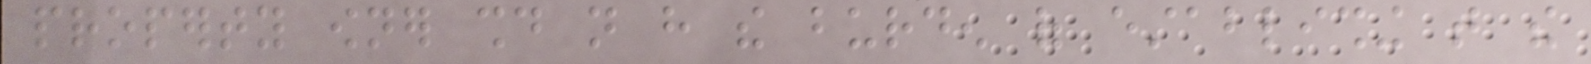property owner should not have the burden of establishing that the
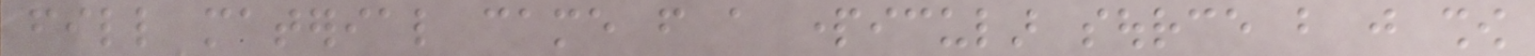fill material came from a particular source but just show
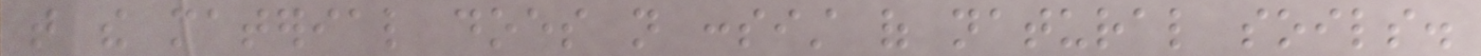that the material does not consist of natural soils.
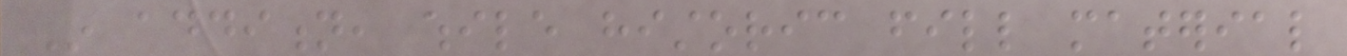In addition, while historic fill material
